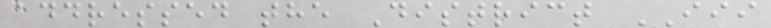addressed the District III
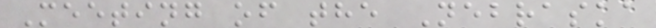Meeting of the Nebraska
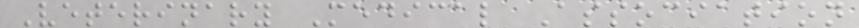Veterinary Medical Association
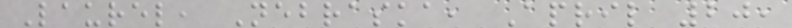Laurel, Nebraska, April 20,
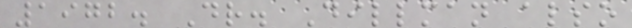1972. Dr. Dillman also
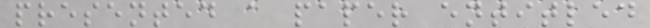presented a paper entitled
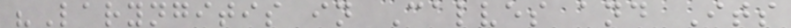"Laryngitis in Calves and Its
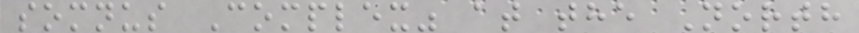somnus Complex" at the North
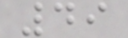49
